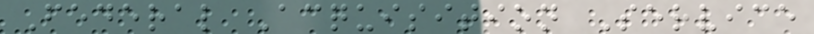Federal Acquisition Service
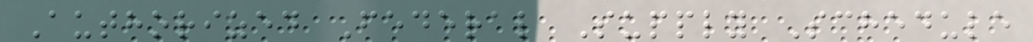Authorized Federal Supply Schedule
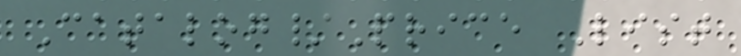Catalog/Price List
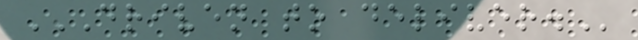DRIVEN TO DELIVER.
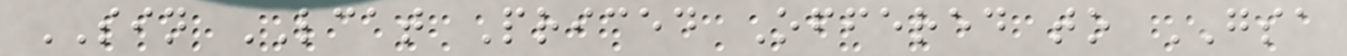SIN LCAT Priced Offered to GSA
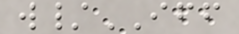w/IFF
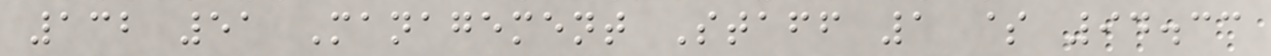132 51 Management Staff 1 $ 94.33
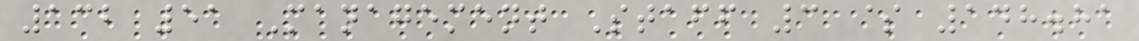132 51 Management Staff 3 $ 148.81
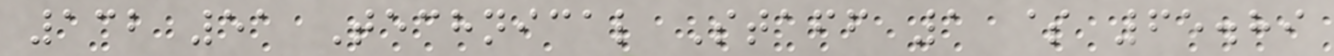132 51 Technical Staff 1 $ 65.89
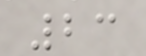23
